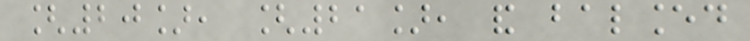[20], [21], and balanced
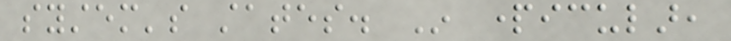system's states. In particular,
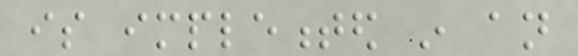is implemented in an
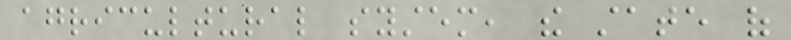agricultural system, the state of
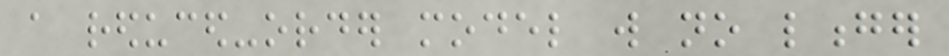a reduced-order model will no longer
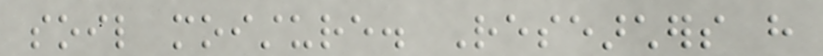soil moisture. Researchers have
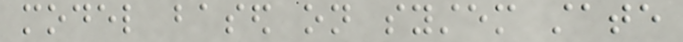model based on system state
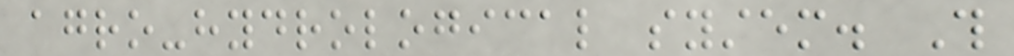agro-hydrological system. This
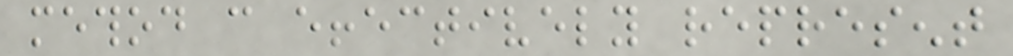method can effectively represent
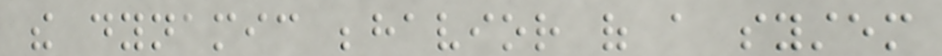the dynamic behavior of a system
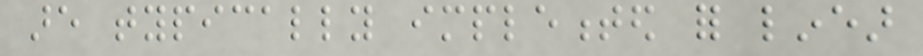are typically implemented for linear
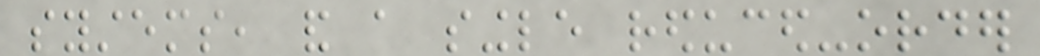systems, and a single reduced-order
